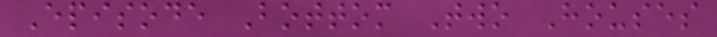Episode Bottom Two Houses
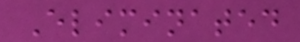Eliminated
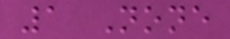1 None
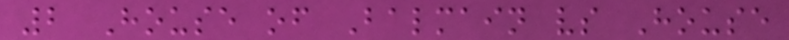2 House of Balmain vs House
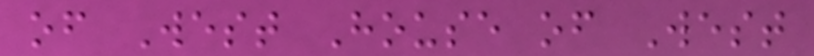of West House of West
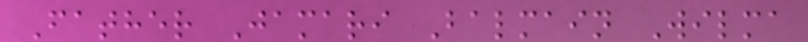Father Jamari Balmain Wilma
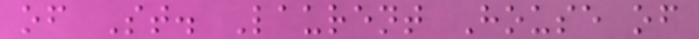of St. Laurent House of
